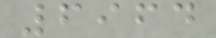6964
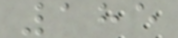185
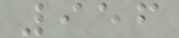956
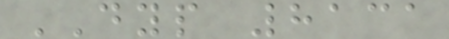DYP 8131
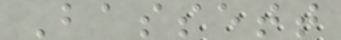Bassett
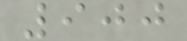900
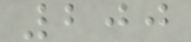200
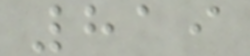819
